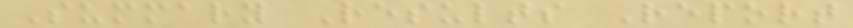Summary Results Report
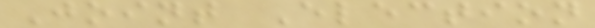Joint Election
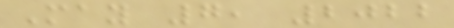May 7, 2022
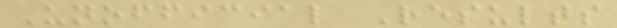Unofficial Results
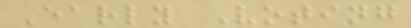Early Voting
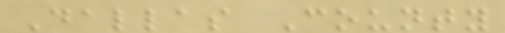Dallas County
